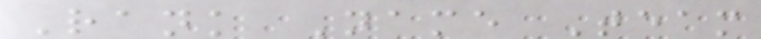Rank Name Team
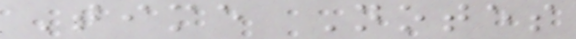Time Notes
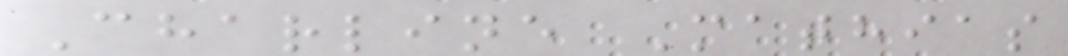Charline Mathias
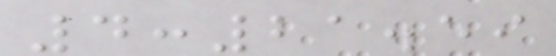4:21.59
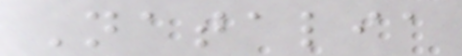Natalia
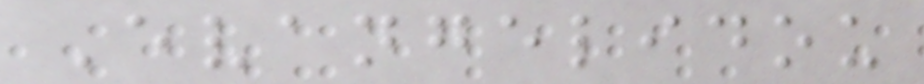Evangelidou
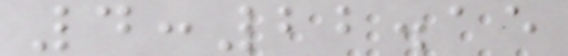4:22.15
